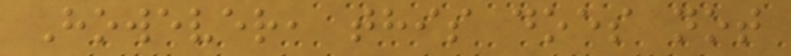However, this does not
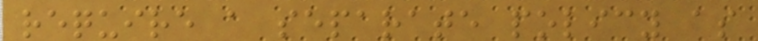require a separate policy as
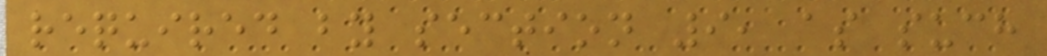required by section 9, as such
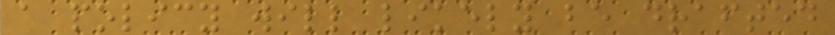a policy will likely be drafted
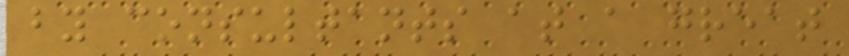by consultants at a great
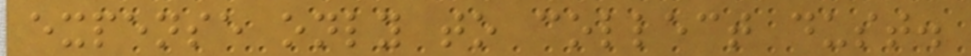expense only to collect dust.
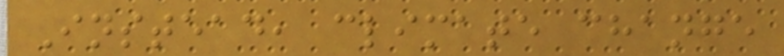Instead, climate change
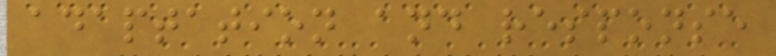adaptation and response
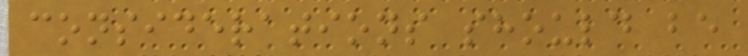considerations should be
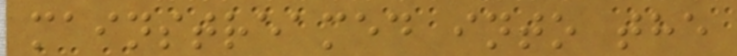mainstreamed into the
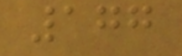177
